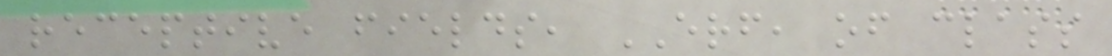receptive fields, ERF, of class
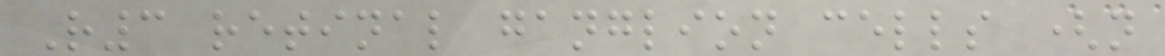R3 retinal ganglion cells (n
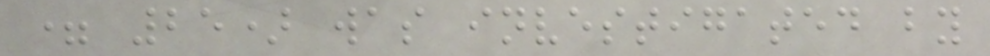= 25) was investigated by
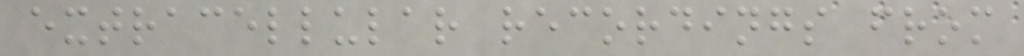extracellular recordings from
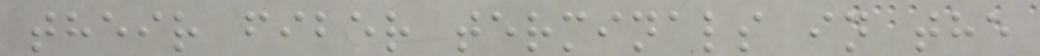their fiber terminals in the
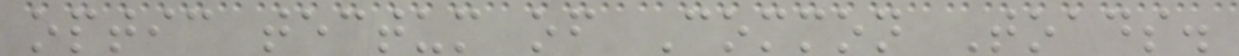optic tectum of Common Toads.
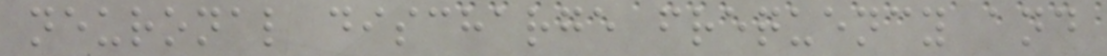neuronal discharge frequency and
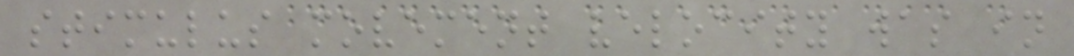stimulus movement velocity was in
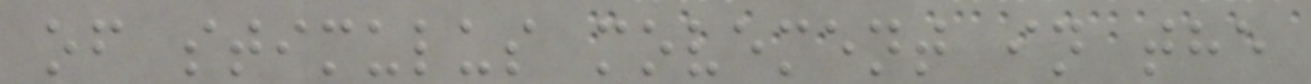of stimulus movement in the
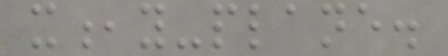x,y-plane.
